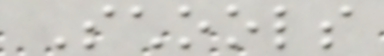Schools
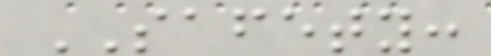SAFETY:
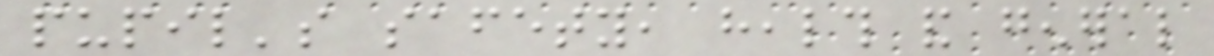pupil's safety, health and general
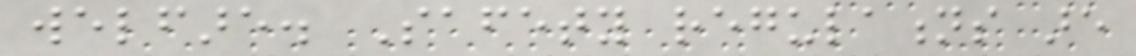welfare. Safety regulations are
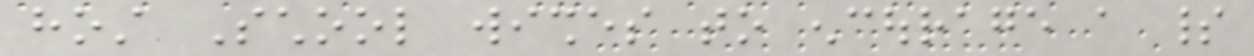host School wishes to encourage a spirit
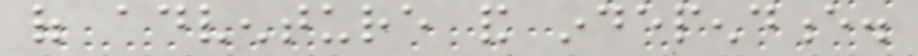of adventure and independence.
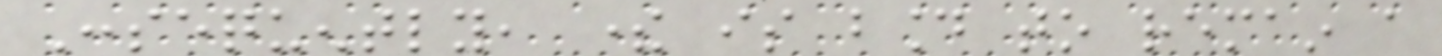Consequently, there is bound to remain a
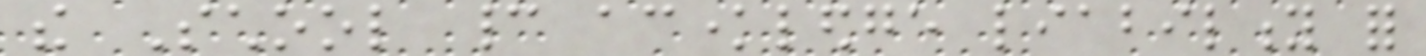the School cannot acknowledge liability for
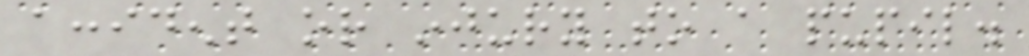accident or injury to a pupil.
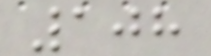108
